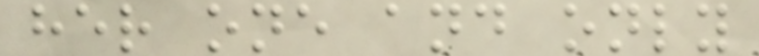her one and only
